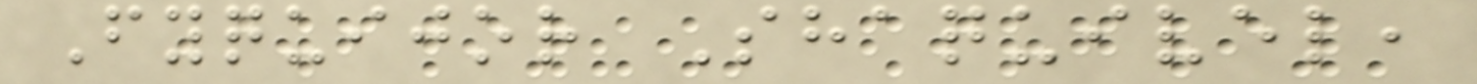Fyquijor Shaquivel,
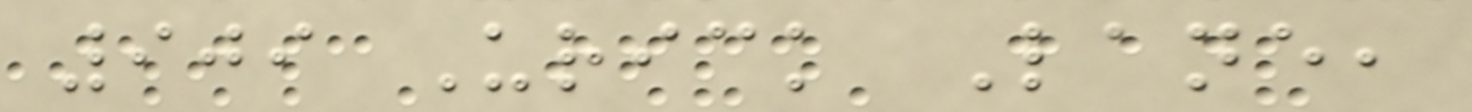909 Urick Lane,
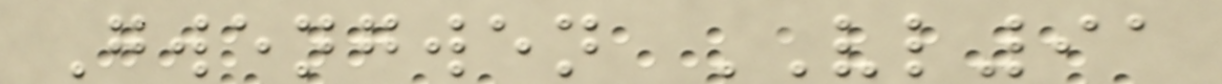Gwengwen VL91
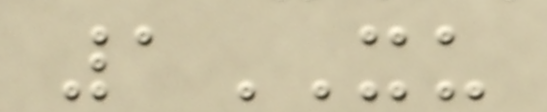1XU
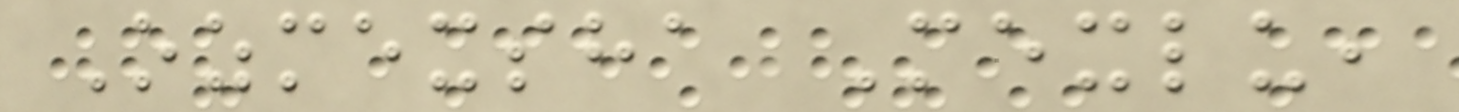Ozmexsha Mexlu,
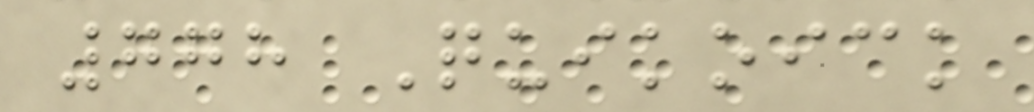778 Quikoick
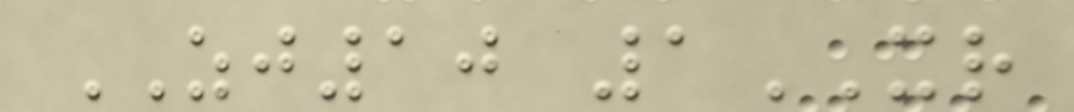ZJ10 1XR
